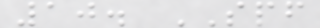10. SPF
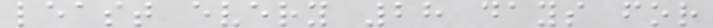least every 28 days for
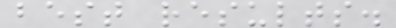best results.
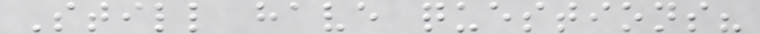Still have questions?
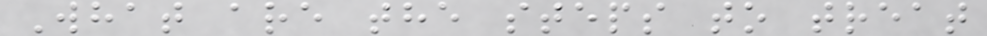What are the steps to treat
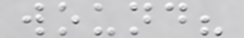wound?
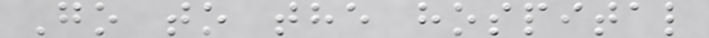Go to the hospital
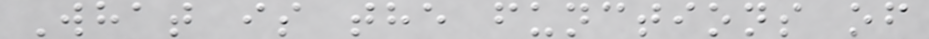What is the functions of
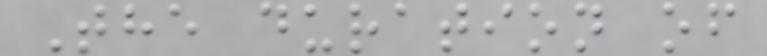The duration of
